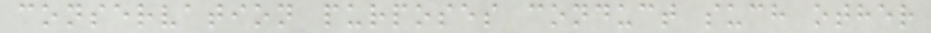conservation purposes conduct such other
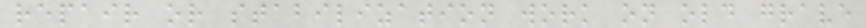repair or stabilization work on old grave
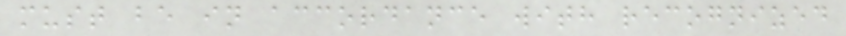must be in accordance with recognized
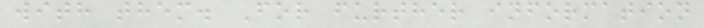with them. For further information
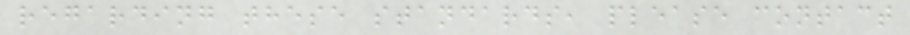regarding these standards, please contact
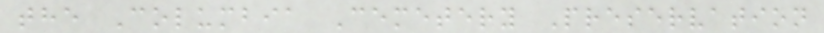the Columbia Cemetery Preservation
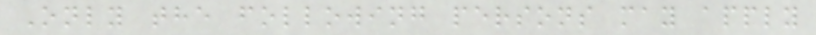Only the following persons may apply
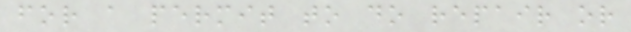for a permit to do repair or
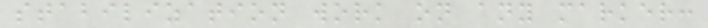stabilization work on any marker:
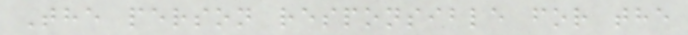The person responsible for the
